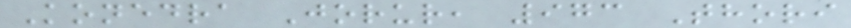Konedra Jorur, 973 Thori
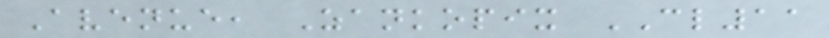Avenue, Zankopix CL11
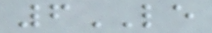6LE
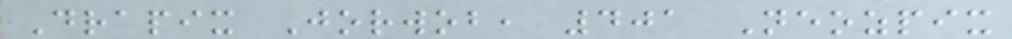Drapix Jorwob, 401 Neozpix
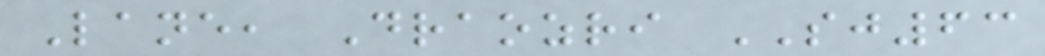Lane, Draozri SJ63
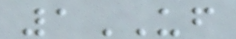1UF
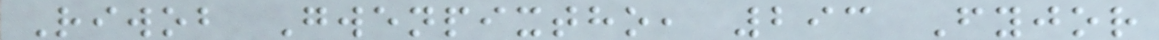Riwob Gwenpixtho, 293 Fyjor
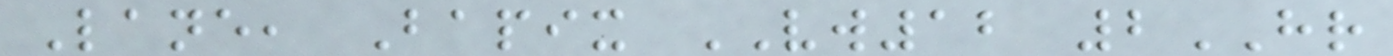Lane, Bapix VW12 2HR
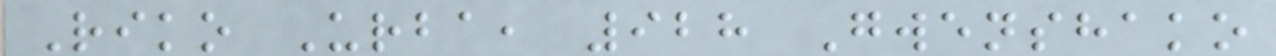Riko Urba, 928 Gwenshako
